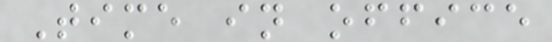Time in office
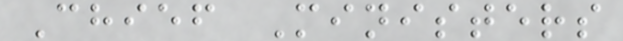Chief Ministers
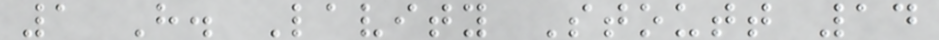1 H. Lavity Stoutt 14
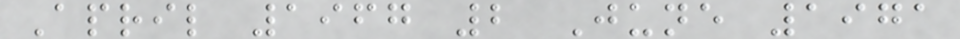April 1967 2 June 1971
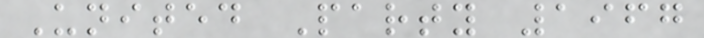United Party 1967
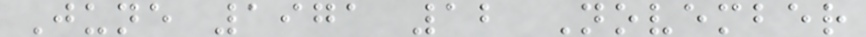June 1971 12 November
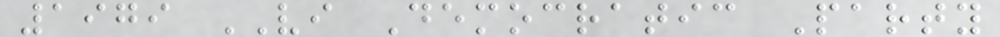1979 VI Democratic Party
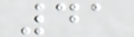41
